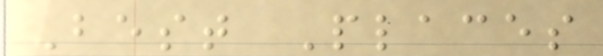Best Places
